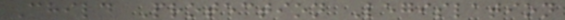Child Protection Legislation
